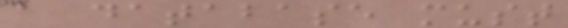a database must
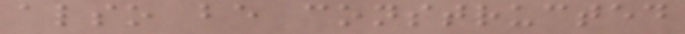also be constructed
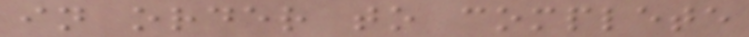in order to complete
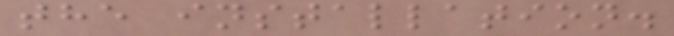the installation.
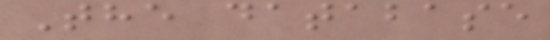The database
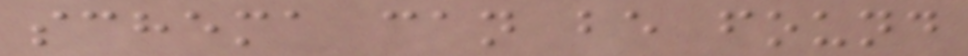schema can be found
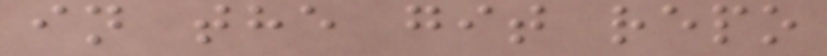in the git repo
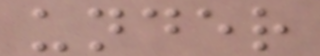under
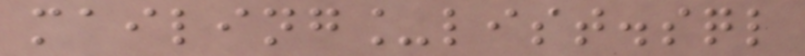mailing_list.sql
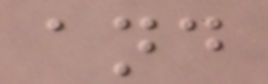and
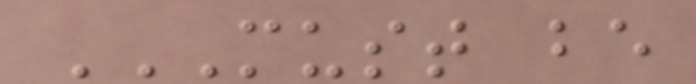MUST BE
